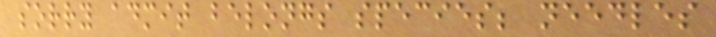sorry admit belongs species; needles
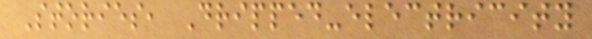Stories, Dripped-electricity
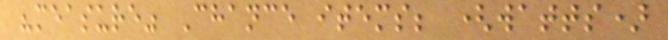"measure" Chance items; (watts)
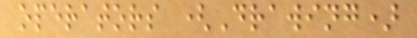operators (Drawing)
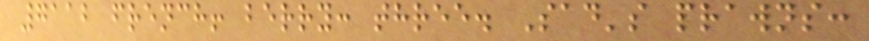7112 french! berry: three. Sad's prawns:
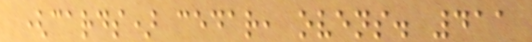(cards) cedar, ovens. 411
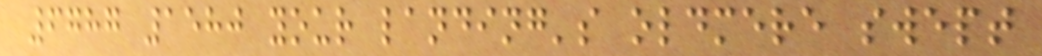6787 1580 your landing's oldmere swept
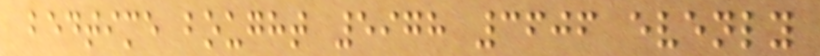bedtime bought 5978 3606 evenly
